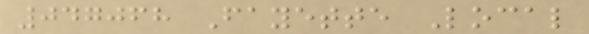047068 Fayette Local
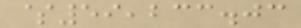$59,233.03
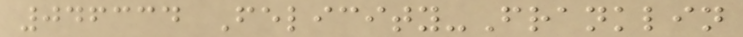046334 Felicity-Franklin
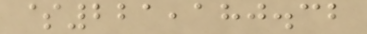$221,180.32
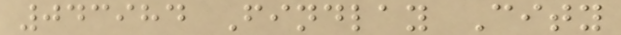043984 Findlay City
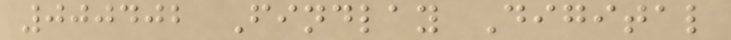000402 Findlay Digital
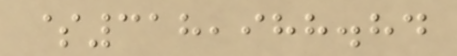$318,988.84
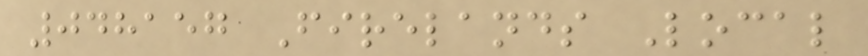048157 Firelands Local
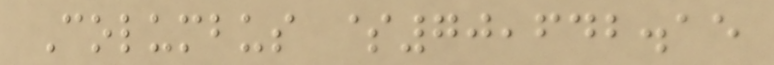Columbus $70,642.15
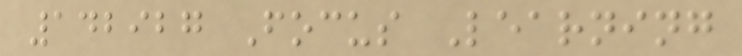142927 Focus Learning
